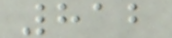812
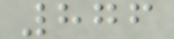876
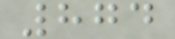874
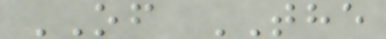OF THE
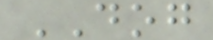DOG
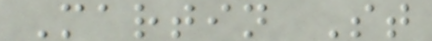Martin St
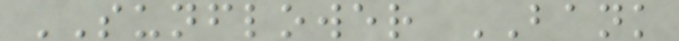SUNFLOWER BANK
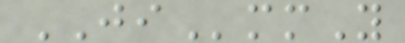JImmY
